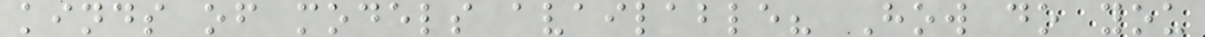kinds of models available? How do you
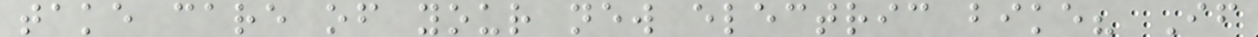take care of your new electric bike? If
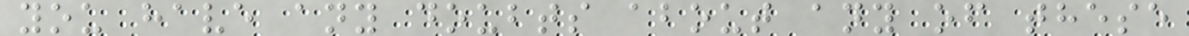you have any doubts about any of these
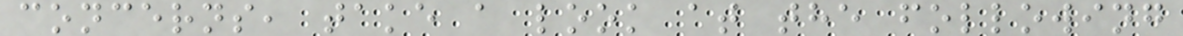concerns, take a look at the following
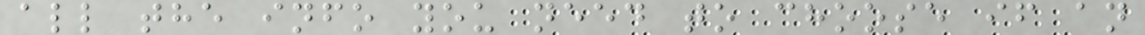all the info you need to choose if an
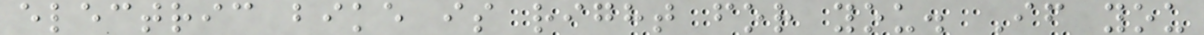electric bike is right for you. If you
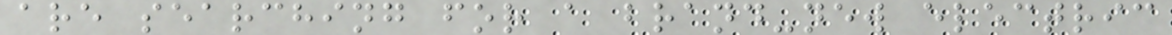are searching for a brand-new electric
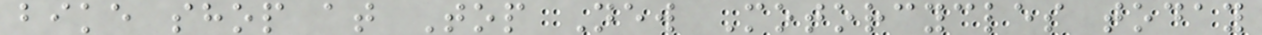bike shop at Top New Motorcycles today
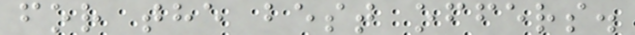for the best offers.
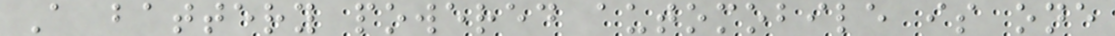A battery powered automobile is one
